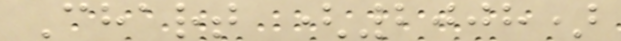Chart (2008)
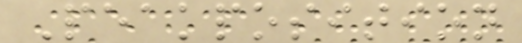Peakposition
